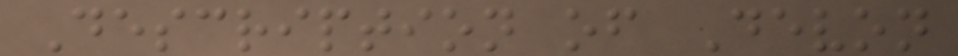Description of Devon
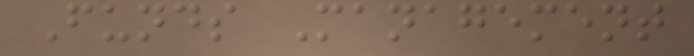Funds Management
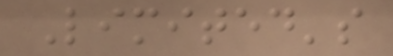Limited's
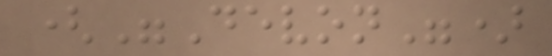("Devon")
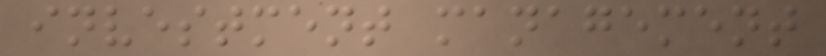investment management
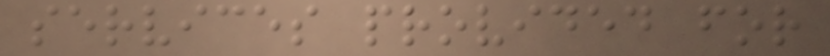services provided for
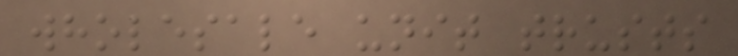wholesale unit trusts
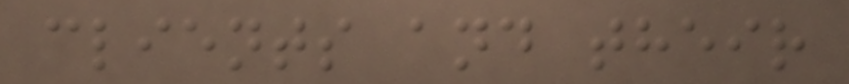clients and their
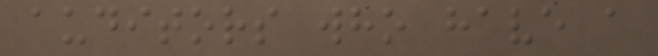auditors who have a
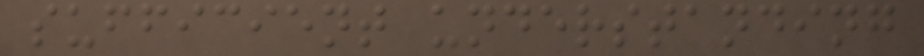sufficient understanding
